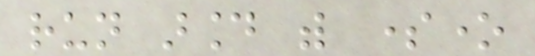run around with someone
